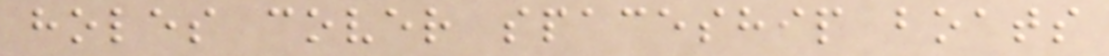holes cover spaceship boats
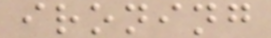ironing
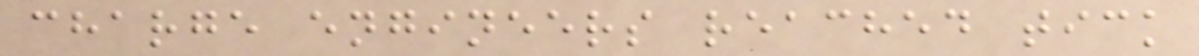charge engineers reached tick
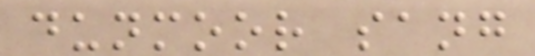dunmoor sang
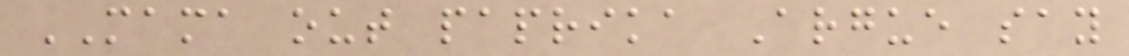MAMA out paprika Argue say
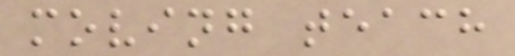moving teach
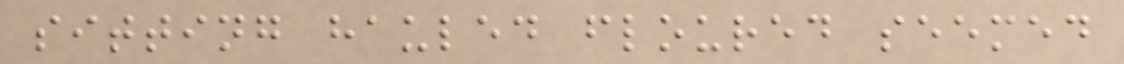sitting hauled floured seemed
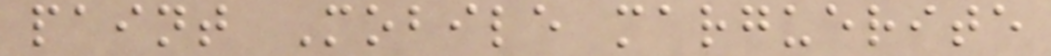paint Mobile marguerite
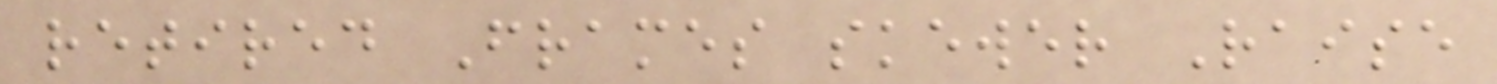retired Frames skewer Raise
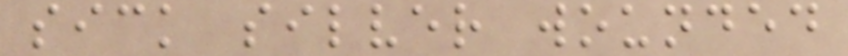sick silver wounded
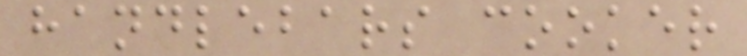handlebars cooker
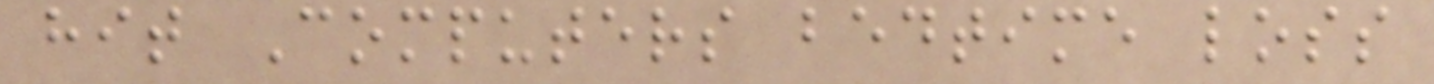hit Computers bedtime loss
